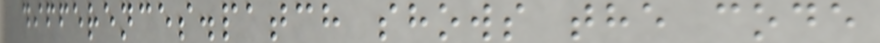differences.patch shows the code
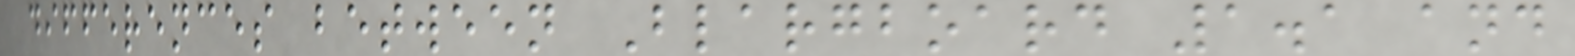differences between Blargboard 1.1 and
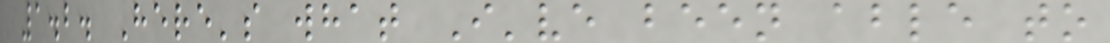1.2. Here's what I've been able to
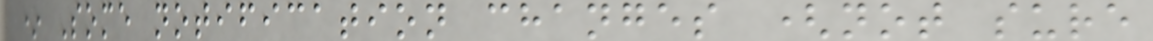* Some notification changes (not sure
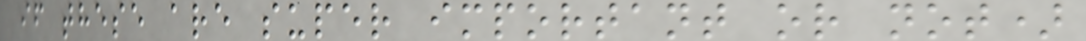if these are super important or not)
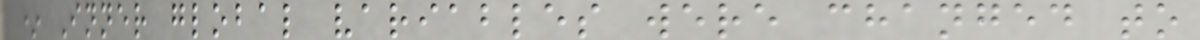* Inner global variables were changed to
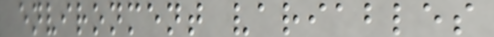environment variables
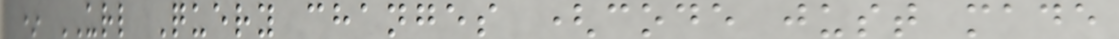* URL Query changes (code just made
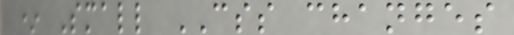* Small CSS changes
